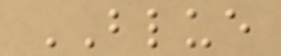BLUE
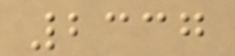2337
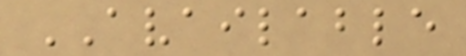AVAILABLE
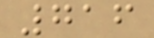716
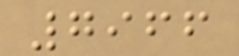7966
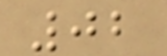02
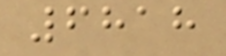6818
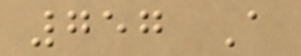757 A
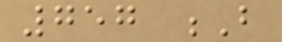757 B
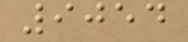9054
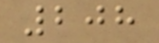208
